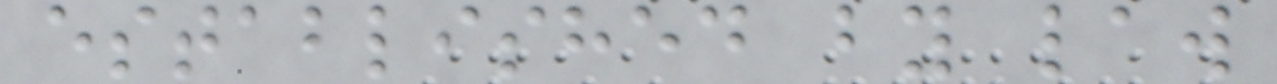established by law
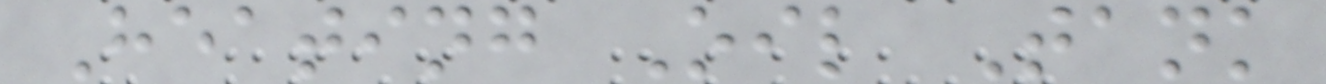Heating Oil Tank
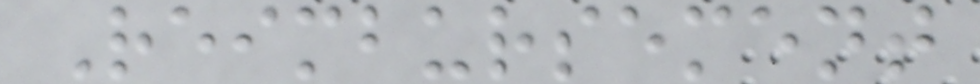Reimbursement
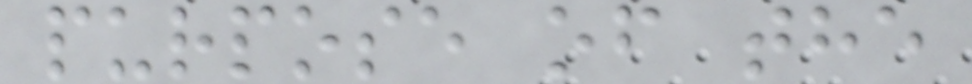purpose of the
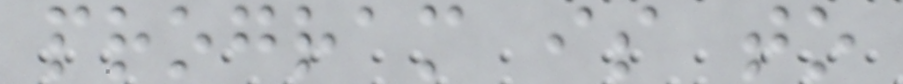program is to
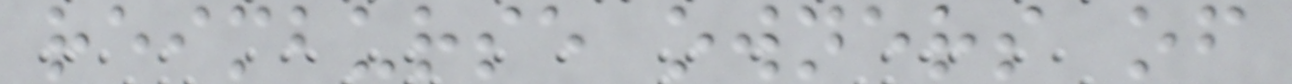reimburse owners of
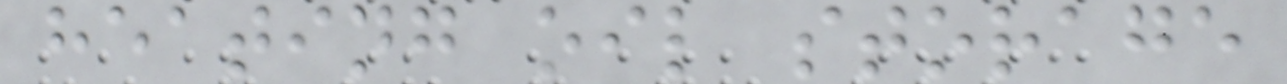heating oil storage
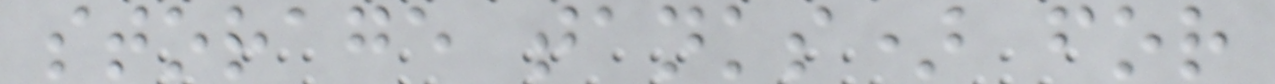storage tanks) for
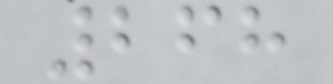268
